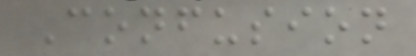Confusion
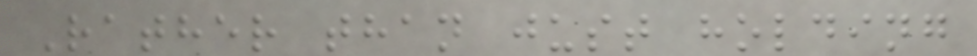Rather than just holding
